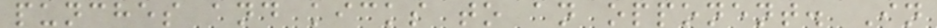punches and kicks to an opponent. In
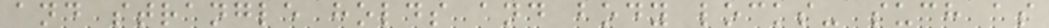and strangle holds and body locks- such as
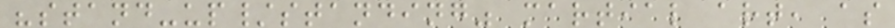"stand-up/standing" martial art, as
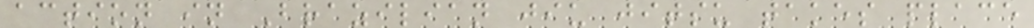action in Brazilian jiu jitsu takes place
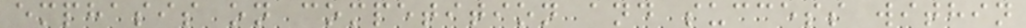emphasis on competition and success within
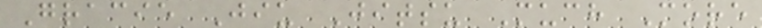Gracie Jiu Jitsu Much More
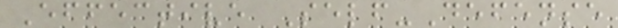Effective Self-Defense
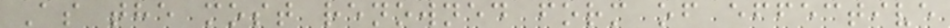As the most renowned form of effective
